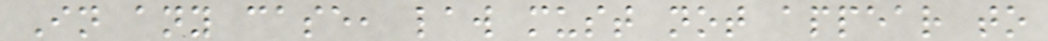In any case, law must not appear to
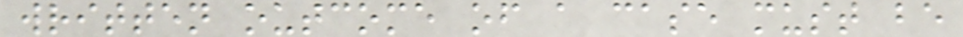written outcome of a case must be
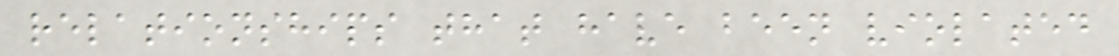relationships that have been violated
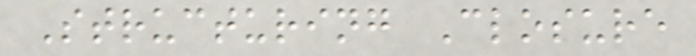Structuring Closure
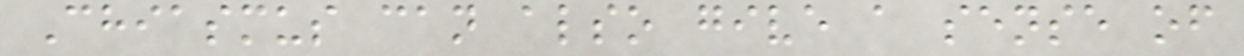Chiasmus can also give a sense of
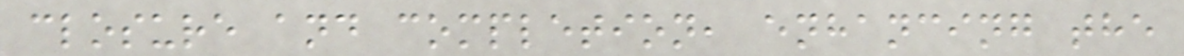closure and completion, enhancing the
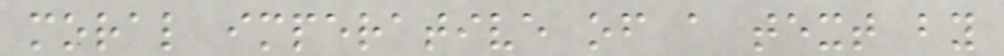moral imperative of a text by
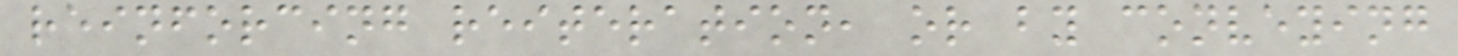reinforcing reiteration, or by conveying
